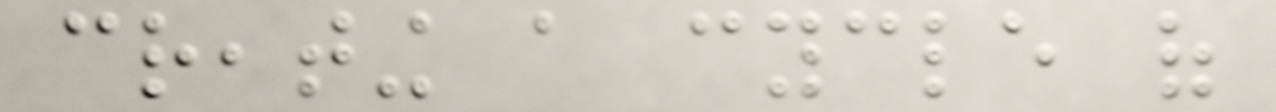creating a cycle of
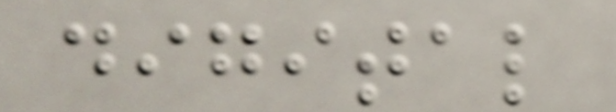digital
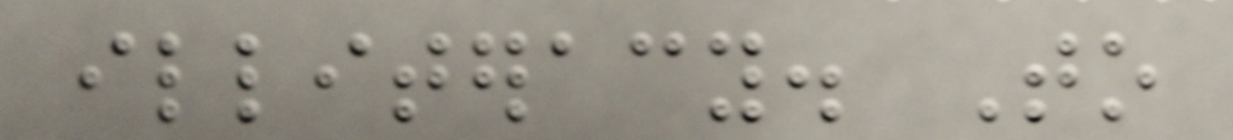illiteracy. To
